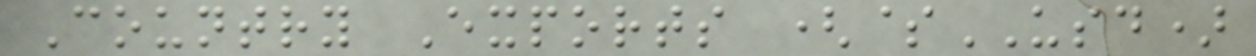Country Exports ($USD)
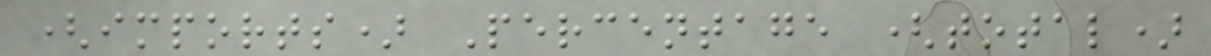(imports) Percentage (total)
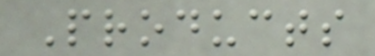Products
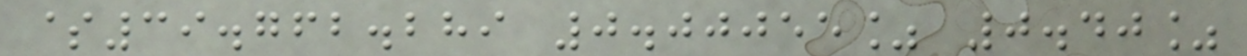$39.762.289 0.00055% 0.40%
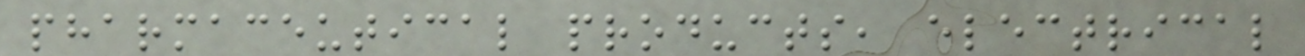pharmaceutical products, electrical
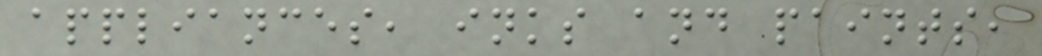appliances, inks and paints,
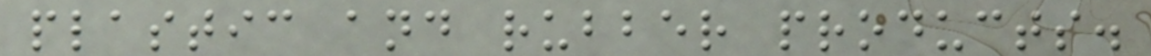plastic and rubber products.
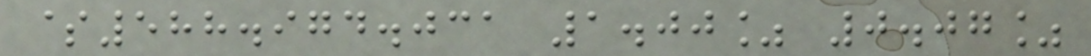$588.974.031 1.00% 0.07%
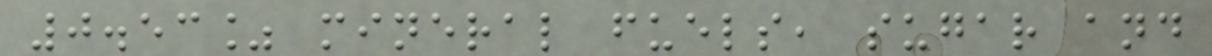0.53% mineral fuels, sugar and
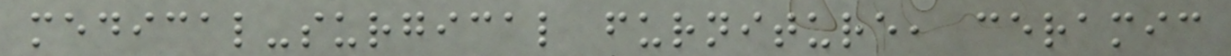medical-surgical furniture, ceramic
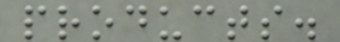products.
